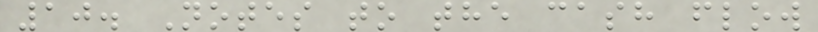10. Notes to the cash flow
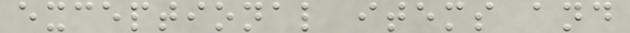exceptional items and
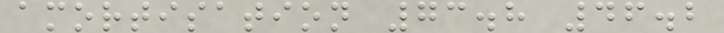amortisation 73.8 46.2
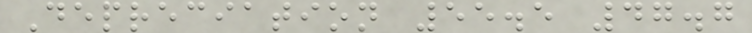Depreciation 55.5 47.7
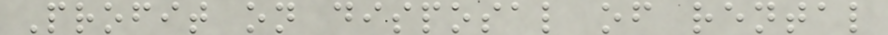Profit on disposal of rental
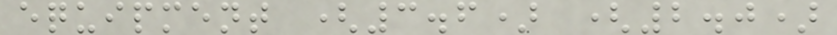equipment (3.6) (2.0)
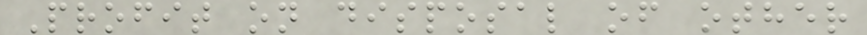Profit on disposal of other
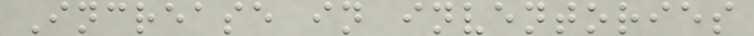Increase in inventories
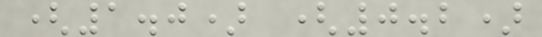(1.0) (0.2)
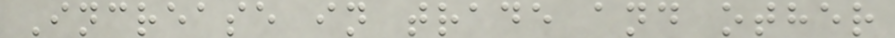Increase in trade and other
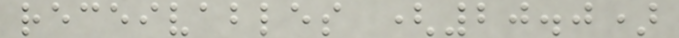receivables (20.0)
